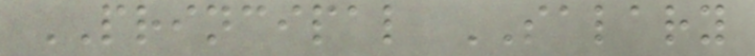PRINCIPAL SALARY
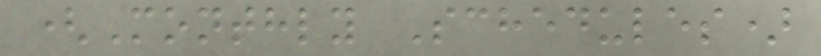(Monthly Schedules)
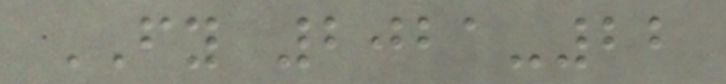FY 2021-22
